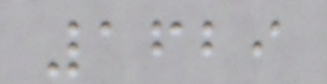1629
